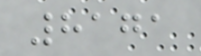8171
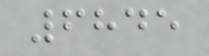6845
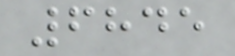6845
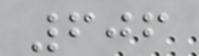606
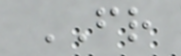FR
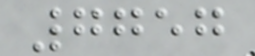7757
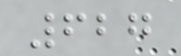627
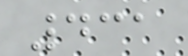431
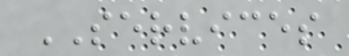SERVICES
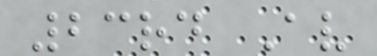23rd Av
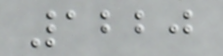1220
